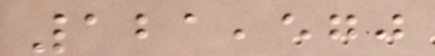121,570
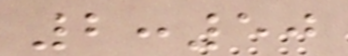2:50
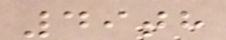49th
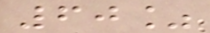60%
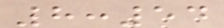8:54
